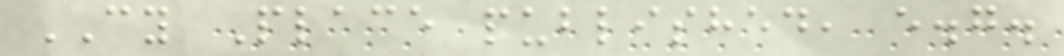CY Place published, e.g.
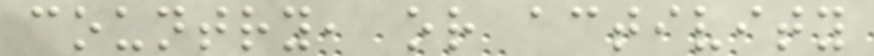country, or activity
